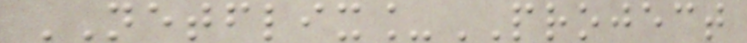NETFLIX_PROJECT
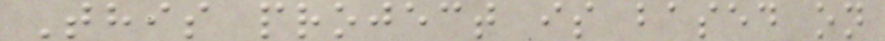This project is based on
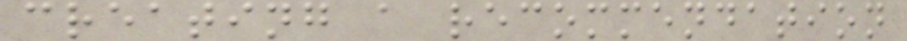creating a recommendation
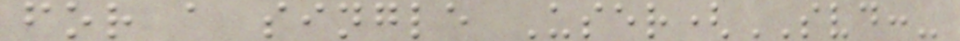for a single User(SVD:-
